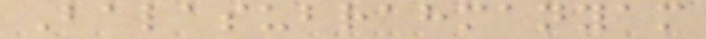Balasubrahmanyam
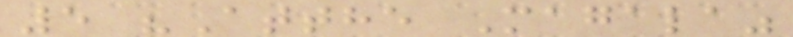5 "Atthe Magala"
